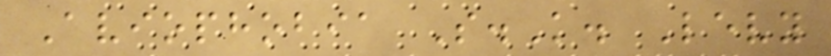Aviophobia S.K. Levy
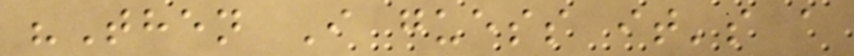"Then I guess it's a
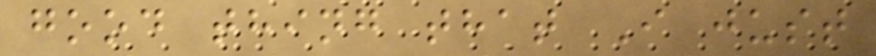good thing that I just
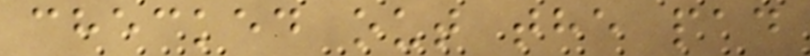checked out the pad
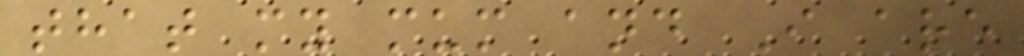that my mum and I are
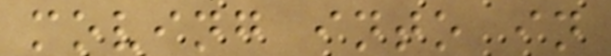moving into in
